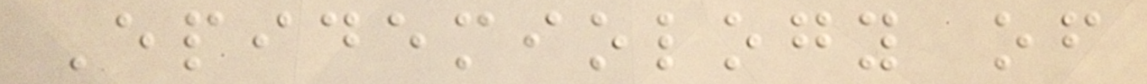Epidemiology of
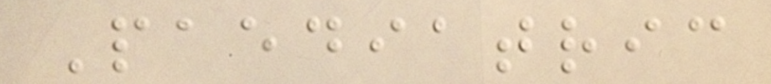Paediatric
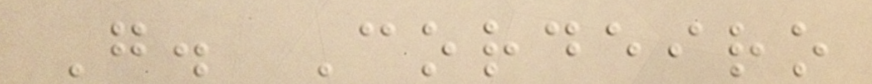G. Cordeiro
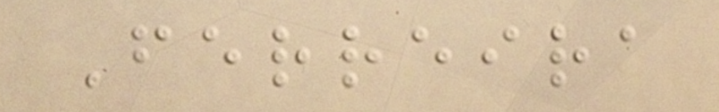Ferreira
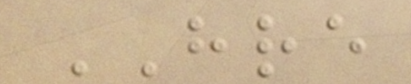HRE
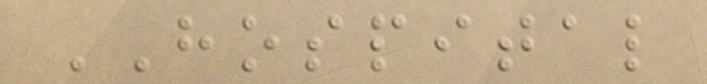HOSPITAL
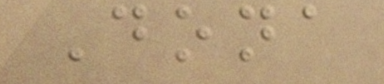Dona
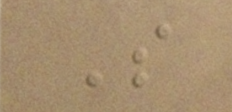S
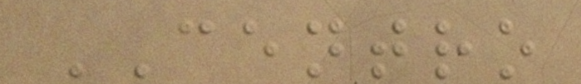CENTRO
